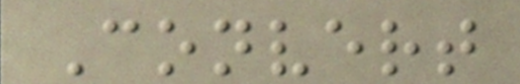Convert
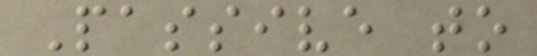Passive to
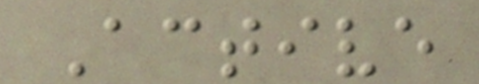Active
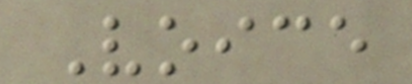Voice
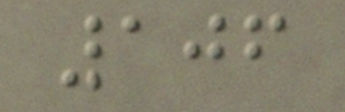106
